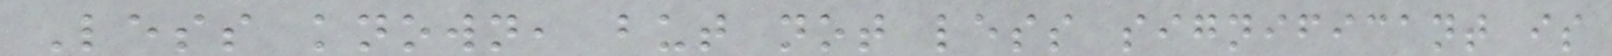Less known, but not less significant is
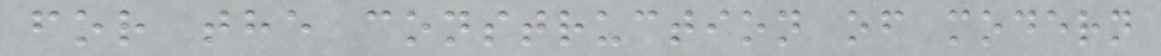for the construction of modern
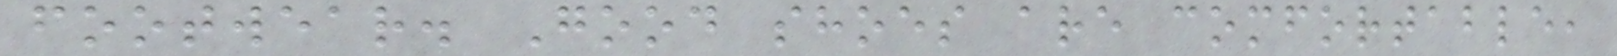footwear. Good shoes are comfortable,
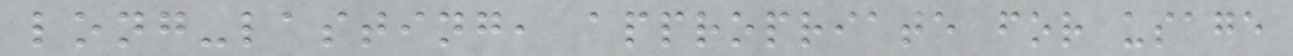long-lasting, appropriate for usage
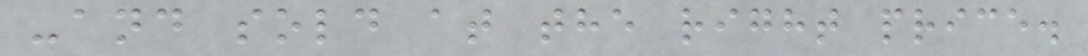-and sold at the right price.
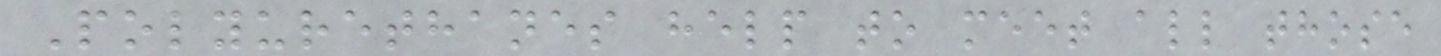Polyurethanes help to meet all those
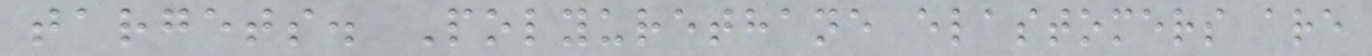targets. Polyurethane elastomers are
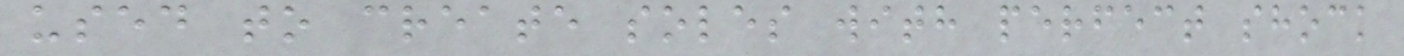used to create soles with perfect shock
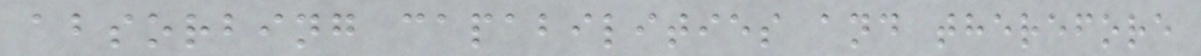absorbing capabilities and therefore
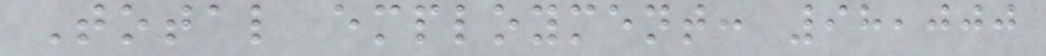Total employment: 98,000
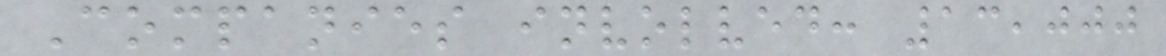Companies involved: 13,000
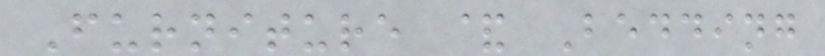Furniture & Bedding
